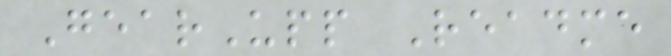GearUpp Readme
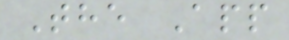The App
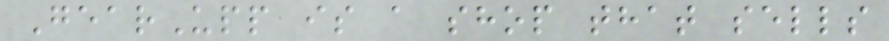GearUpp is a shop that sells
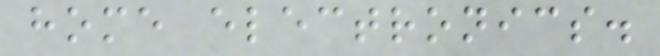home electronics.
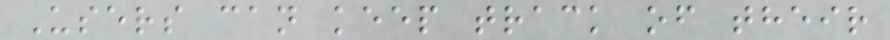Users can keep track of their
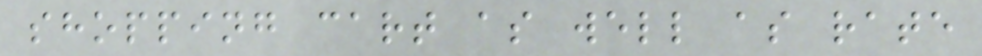shopping cart as well as rate
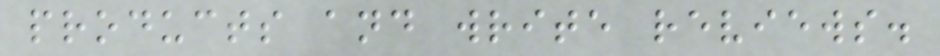products and write reviews.
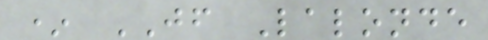* JF Lalonde
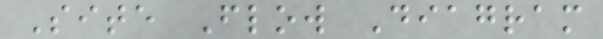Site Flow Diagram
